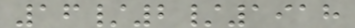16/2/1918
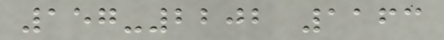157-2202 1163
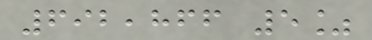692,866 5%
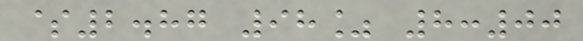$2.87 98% 8:00
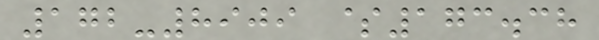172-8909 $173.38
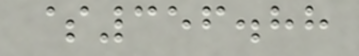$356.88
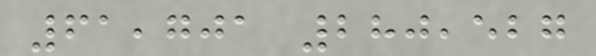61,701 280,527
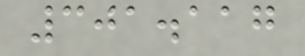301.117
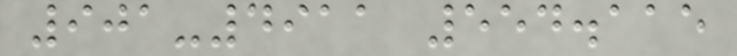901-4911 554.115
